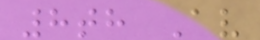8th Av
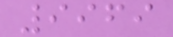9969
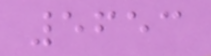5653
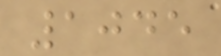1045
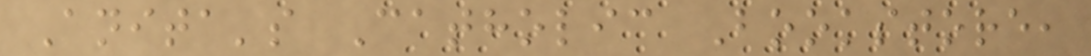Anita's Catholic Bookstore,
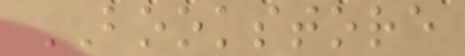BOOKSTORE
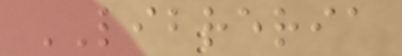LIBRERIA
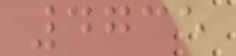4735
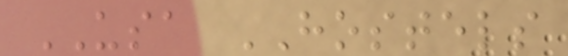USA HOSTELS
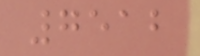7512
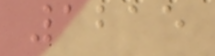1215
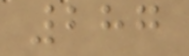287
